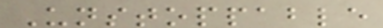Unstoppable
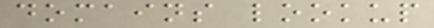domains lookup
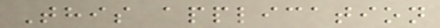This application
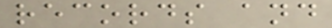records and
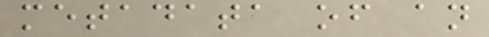metadata of an
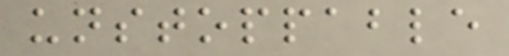unstoppable
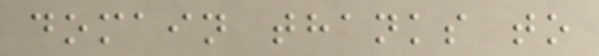domain thanks to
